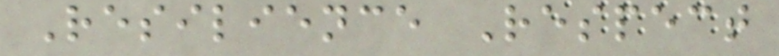Resilience Respect
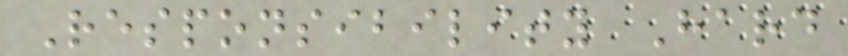Responsibility Hard
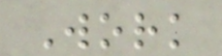Work
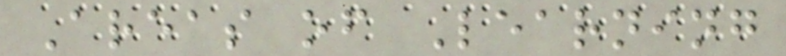Areas of Learning
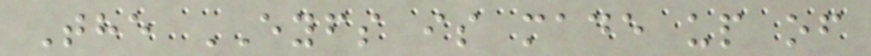The EYFS is made up of
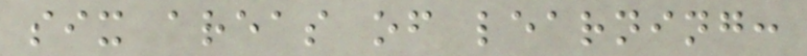six areas of learning:
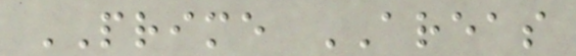PRIME AREAS
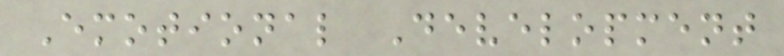Emotional Development
